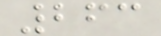263
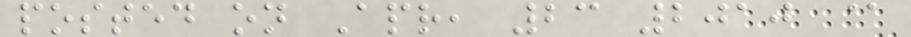posted on Apr, 23 2010 @
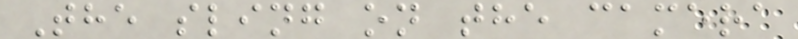The sling on the camera
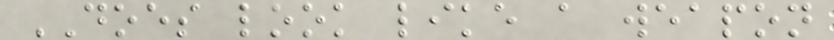DOES look like a weapon
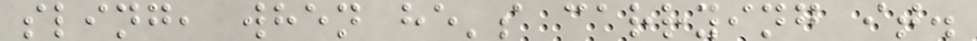sling, when he's carrying it.
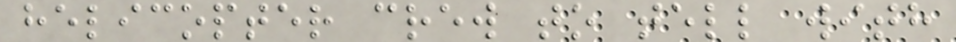helicopter crew to tell with
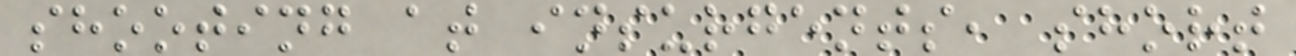shooting at insurgents, short
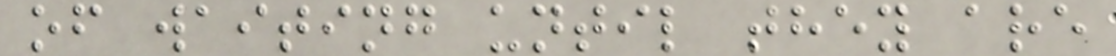of waiting until they are
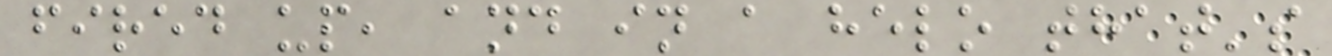fired up, and in a helo that's
